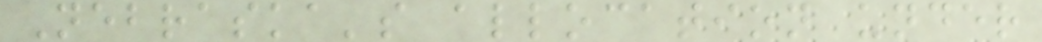Nebraska's allocation under
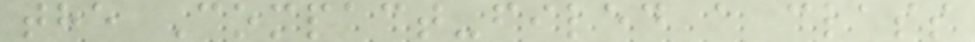the Compact-filed a class
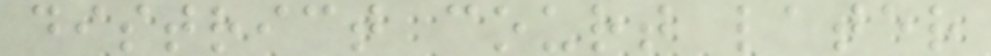district court later
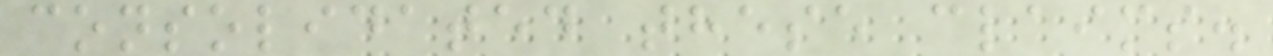consolidated these claims.
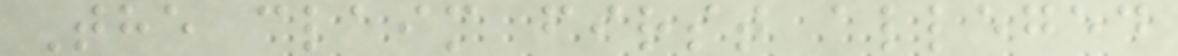The claim first alleged
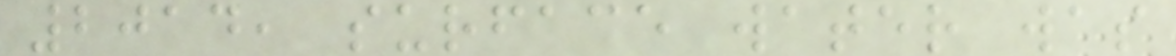2014, surface water was
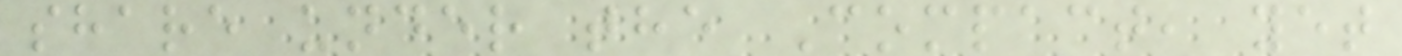share under the Compact, yet
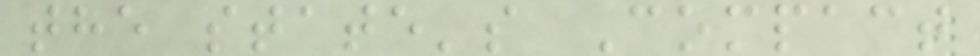the state's Compact
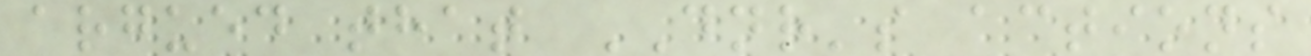argued that DNR's actions
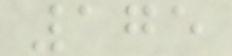175
